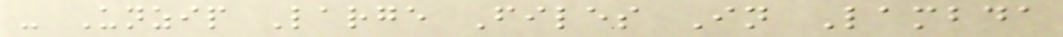- Unzip Large Files In Lambda
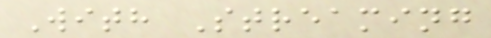With Streaming
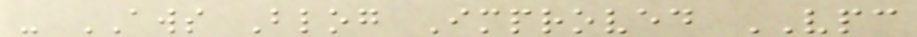- AWS Blog Improved VPC
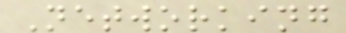Networking
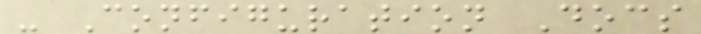- Configuration Docs
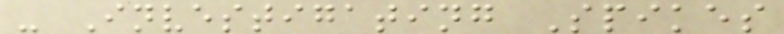- Investigating Spikes
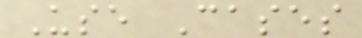Use Cases
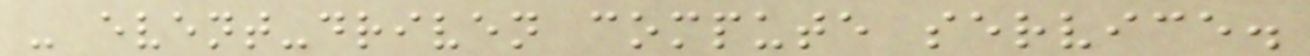- event-driven compute service.
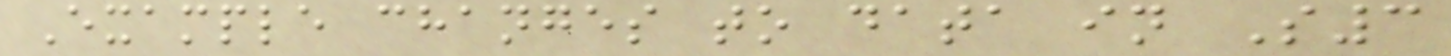Example changes to data in S3
